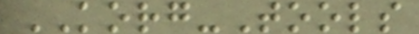KORG-Tools
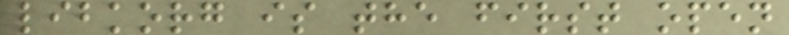libkorg is the first open
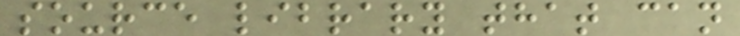source library that can
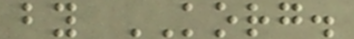by KORG.
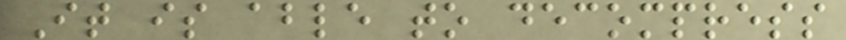It is able to decompress
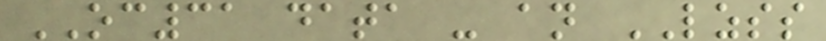OC31 data - an LZSS
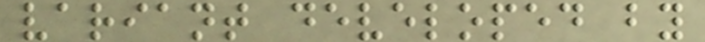variant developed by
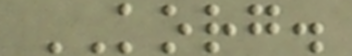KORG.
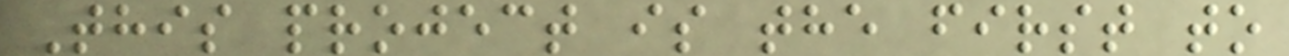This project is the first to
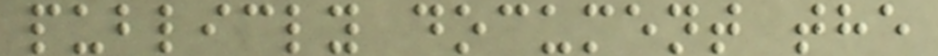publicly document the
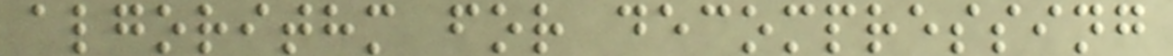algorithm for decompressing
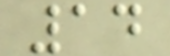14
